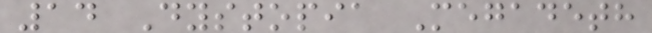14 Dystopia Megadeth
